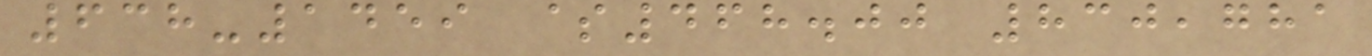638-1459 $468.00 830,781
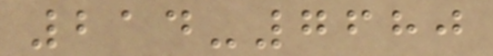214-7680
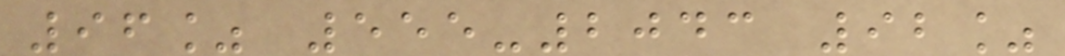96% 555-2043 92%
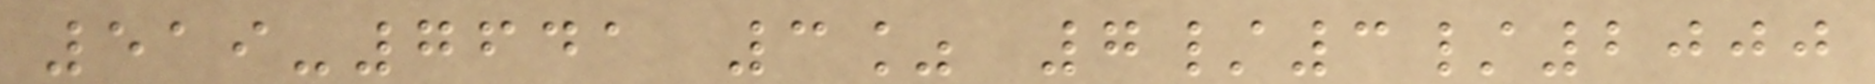519-7641 3% 7/3/2000
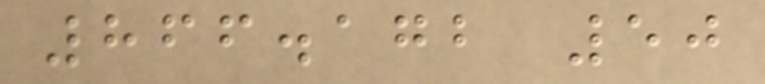866.172 50
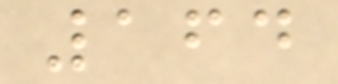164
